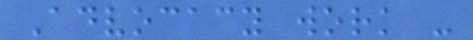Advocacy work -
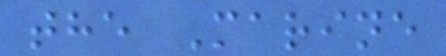the Marine
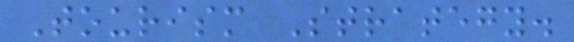Tourism Strategy.
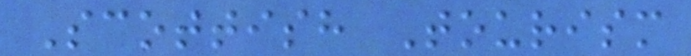Scottish Tourism
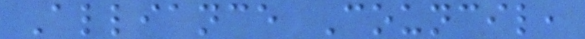Alliance Council,
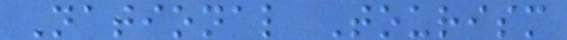National Tourism
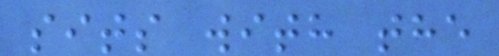sits with the
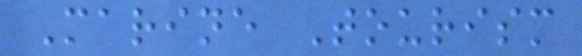Marine Tourism
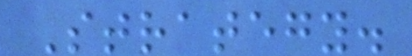Strategy.
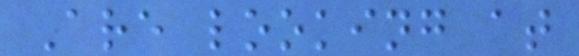Are looking at
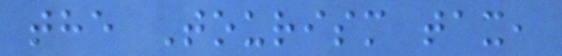the Tourism tax,
